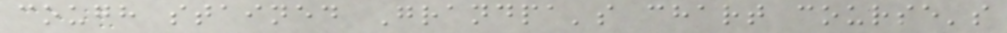cough stained Grandpa's chart course's
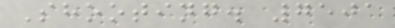Shooting. 7501
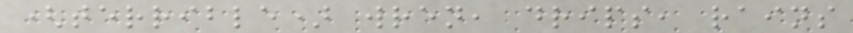(terrible) wren, drips, rains
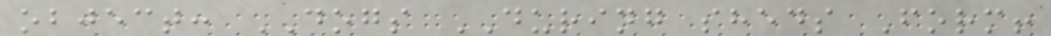object: DOGS DURING sheds Form!
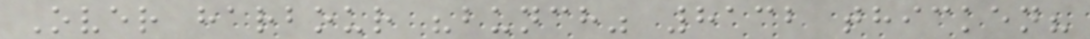Over harbour "bunch" 8132 thicken?
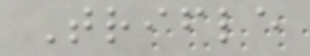Trifle
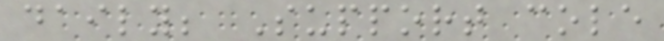daily; Support cole
